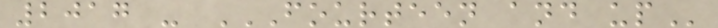2017 - FOURTEEN AND UP
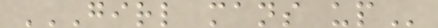GIRL MANS UP
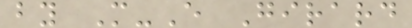by M-E Girard
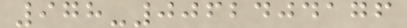978-0062404176
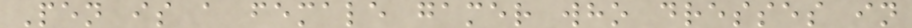Pen is a female gamer who dresses in
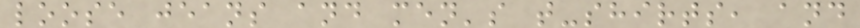loose jeans and men's t-shirts, and
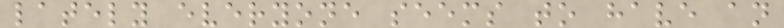lately everyone seems to have an
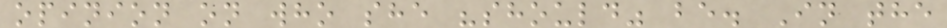opinion on who she "should" be. In the
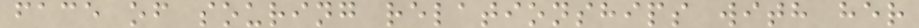face of souring relationships with her
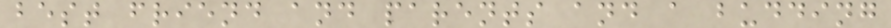best friend and parents and a budding
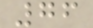76
